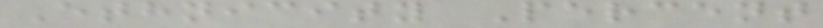Ethnicity Percent
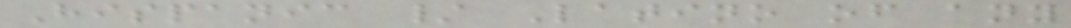Hispanic / Latino of any
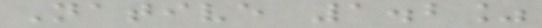Native 1.2%
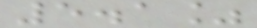5.1%
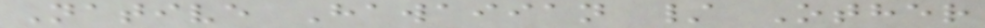Native Hawaiian / Other
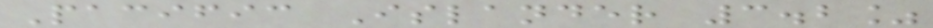Pacific Islander 3.2%
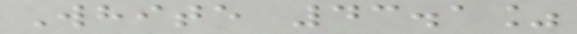White 43.1%
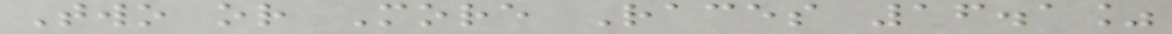Two or More Races 16.1%
